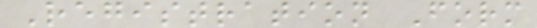Registration Form
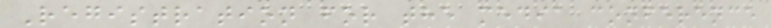Registration for the media conference
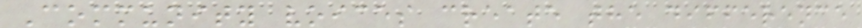Community voices create the difference
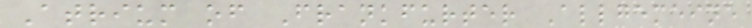Atrium of Frankfurter Allgemeine
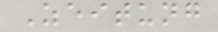Zeitung
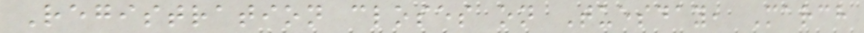Registration closes on Tuesday, March
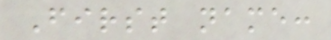First name:
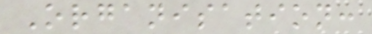Organisation:
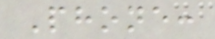Phone:
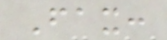Fax:
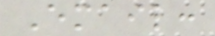Email:
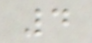4
